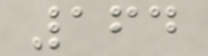164
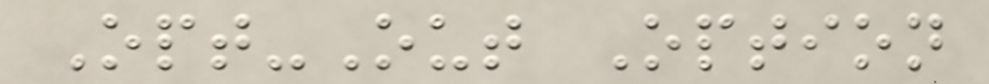Opt-Out Option
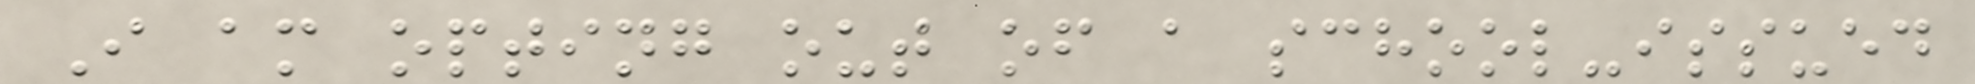I am opting out of a school-issued
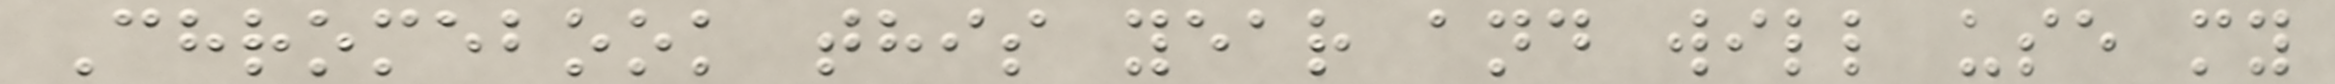Chromebook this year and will use my
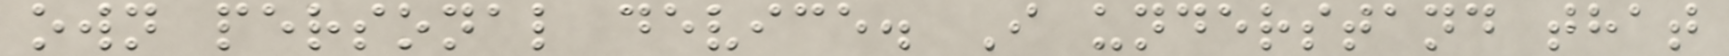own personal device. I understand that
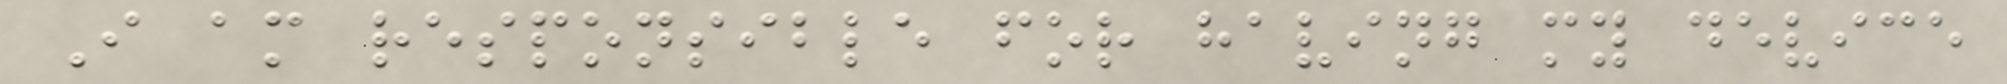I am responsible for having my device
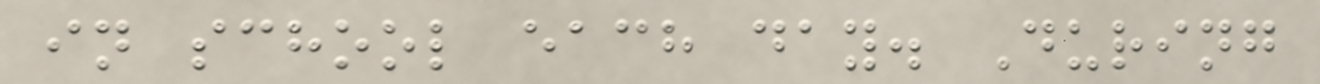in school each day. During
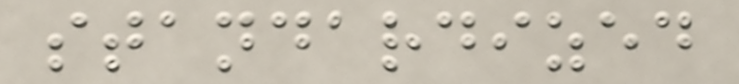standardized
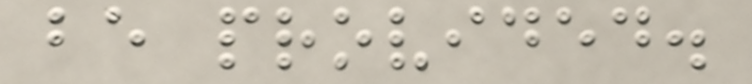be provided.
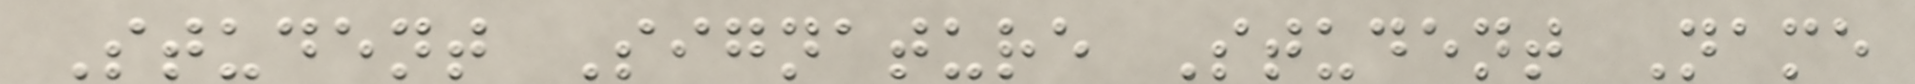Student Signature Student Name
